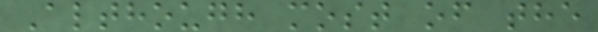Although most of the
